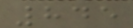845
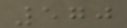570
